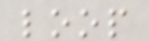loop
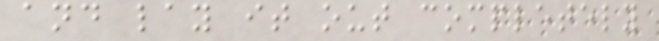and lay it out completely
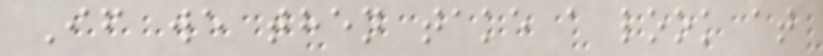If we then take a look at
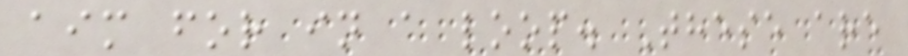aim for in a loop. These are
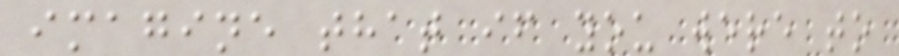imagine that if you were to
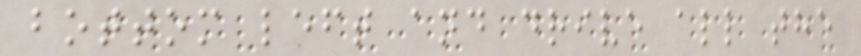bottom left and drive all the
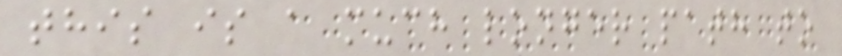this is a much longer path to
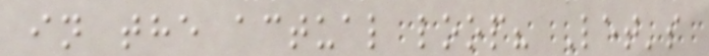in the actual loop? Let's
